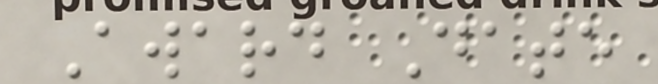Award Date
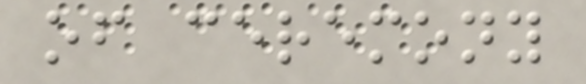of ceremony
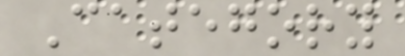Category
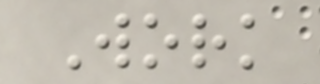Work
